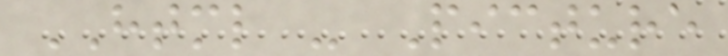HTML - Picture
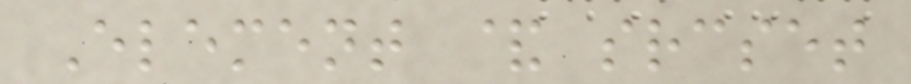Element & srcset
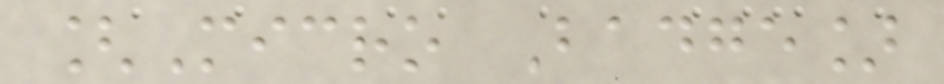[Micro Badge]
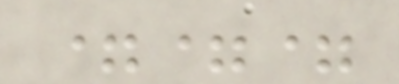===
